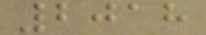2018
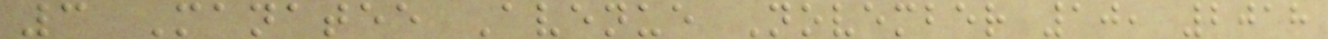3 Manatee Avenue November 10, 2018
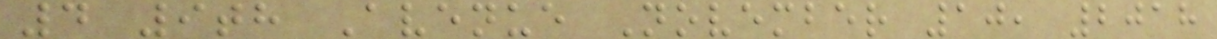4 9th Avenue November 10, 2018
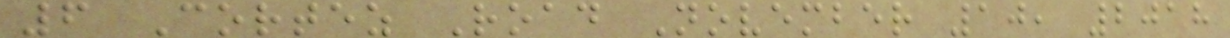6 Cortez Road November 10, 2018
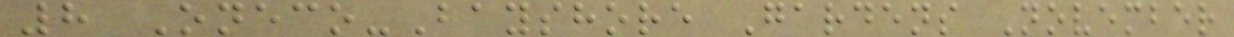8 Oneco-Bayshore Gardens November
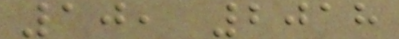10, 2018
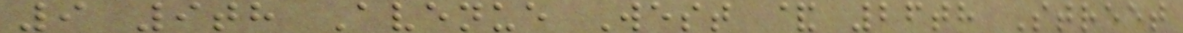9 9th Avenue West & 26th Street
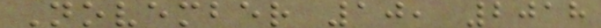November 10, 2018
